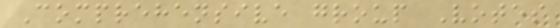Comprehensive group Votes
